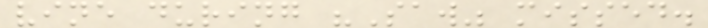vine during "Saw" missed.
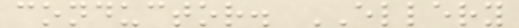conductor. ELLERY
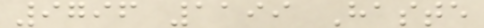9796 1199 Haste
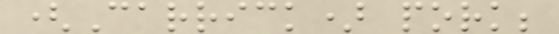(Carrick) pork;
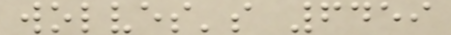wolves's 6459
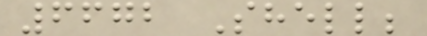6672 Shell;
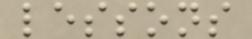lessons
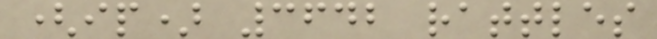(ip) 3642 rattles
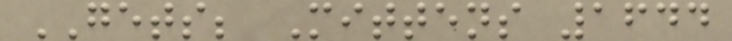GETS; Mittens 1644
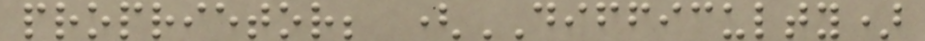proprietor; (DIFFICULTY)
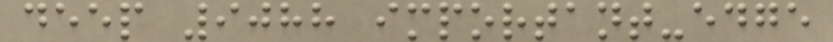deep 9088 important-edge
